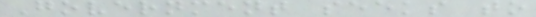Government seeks to
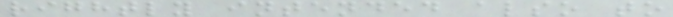rightly intended also to
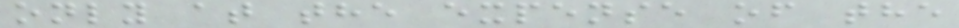only at the expense of the
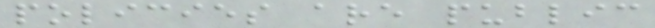policies are public
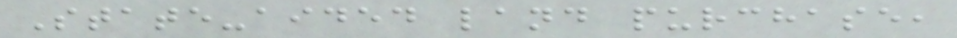State-aided land purchase,
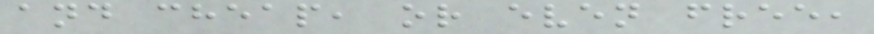and cheap, or even free,
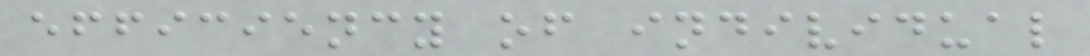efficiency of individual
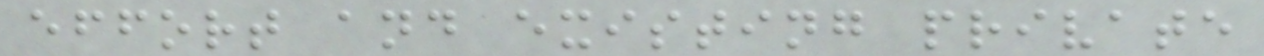effort and existing private
